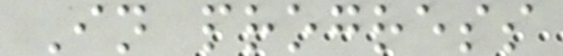In progress
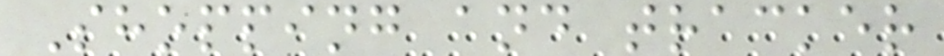Shopping and tracker
